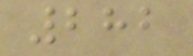282
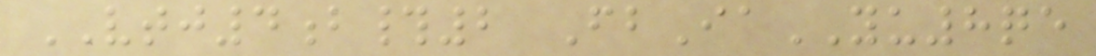VTJ4b#2 FbIaYU8qe
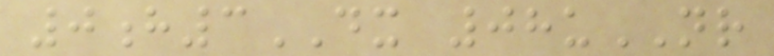0h3DX 08uNR
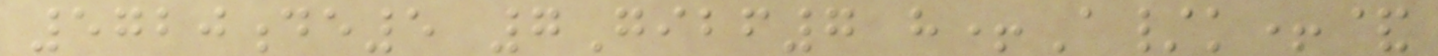5720de5 7Gibf7 h+A/k+&
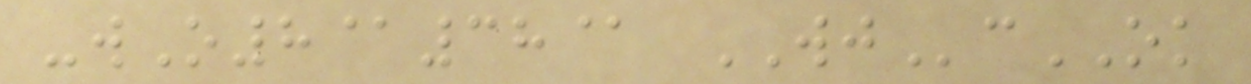-wO8@38@ WJcOK
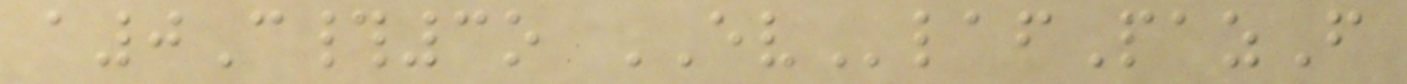a0C#3o EVlafPazF
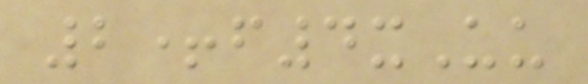2+f4xUu
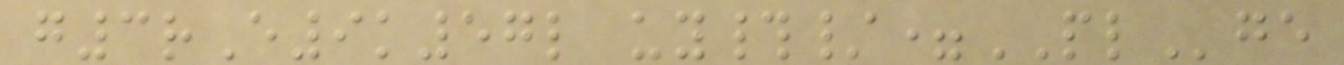g3rE9k57l uy#/=PLge
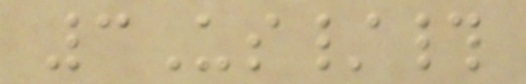3Us/#
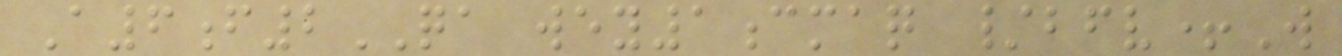A6f2QA wey1cmaq /bfv+W
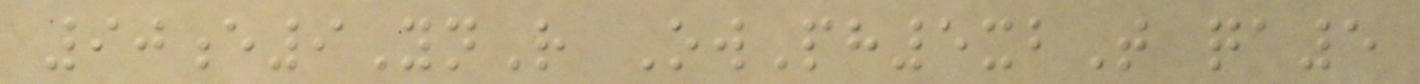90e9YnR OwPh5xbT qa5
